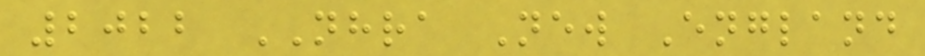2022 NHRA New England
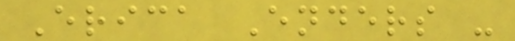Erica Enders -
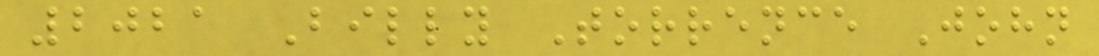2021 Billy Torrence John
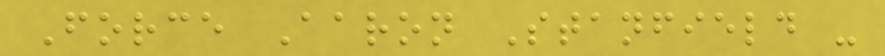Force Aaron Stanfield -
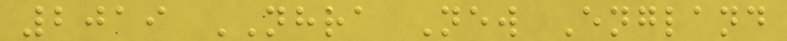2019 NHRA New England
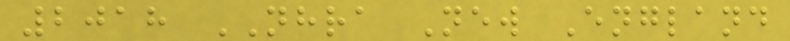2018 NHRA New England
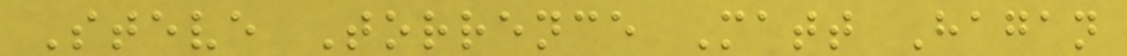Steve Torrence Matt Hagan
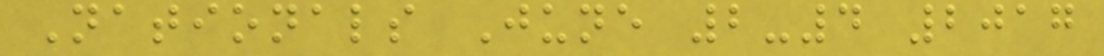Nationals June 2-4 2017
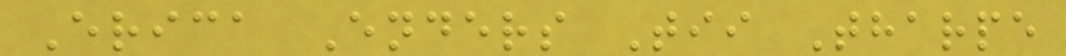Erica Enders Tii Tharpe
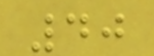40
